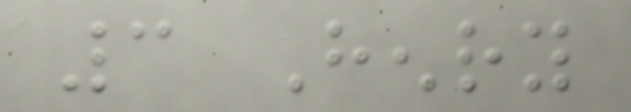3 Henry
